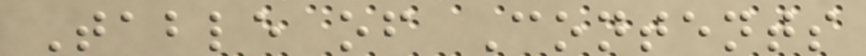Table of Contents
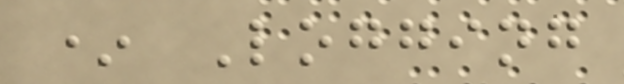* Logging
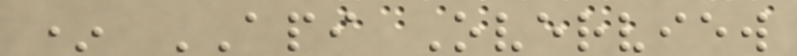* API Overview
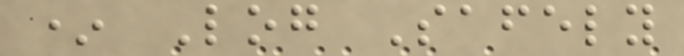* Log Safely
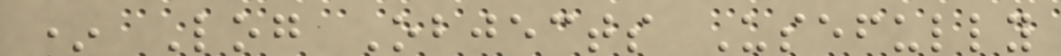* Log Objects Usefully
